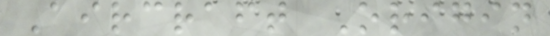Aircraft Origin
